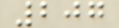207
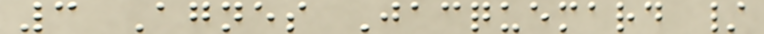3 Agnes Jacquemard /
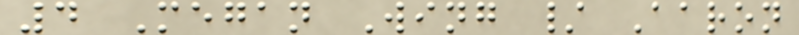4 Megan Wing / Aaron
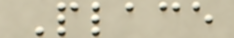Place
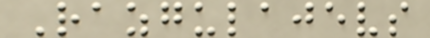Razgulajevs
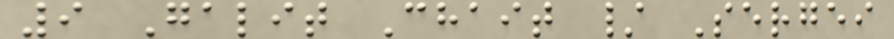9 Galit Chait / Sergei
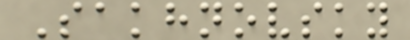Sakhnovsky
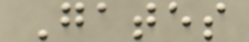Gates
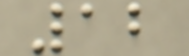12
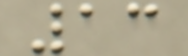13
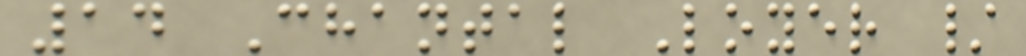14 Chantal Loyer /
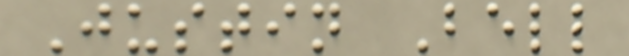Justin Bell
